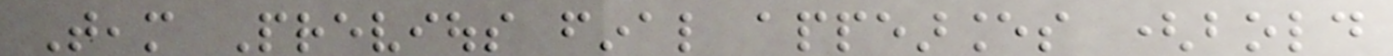Team Previous final appearances (bold
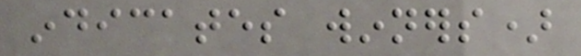indicates winners)
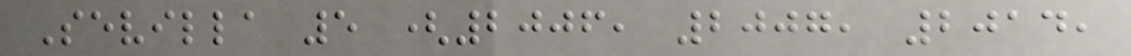Sevilla 5 (2006, 2007, 2014,
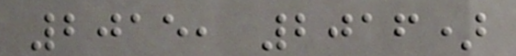2015, 2016)
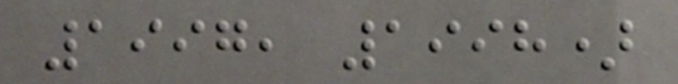1997, 1998)
